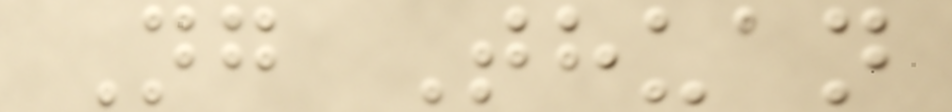Ng Thuan
